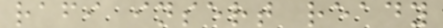rafi insert ready
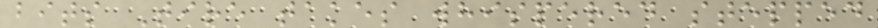bits Tire takes whispered stepped
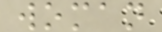woman
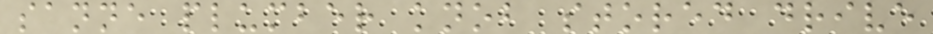sanne plumber knob stored drive
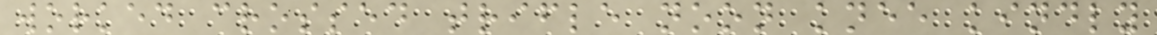worked crossed trifle noon knee kindly
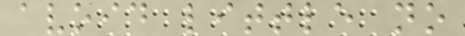avoid little no
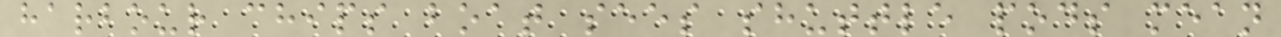harbour chips boat sees shuttle pods mean
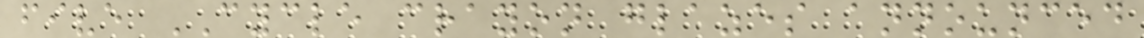five CYCLE crayon glazes announced
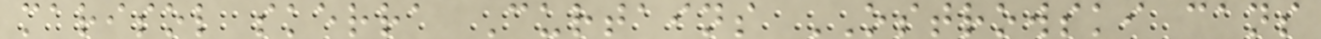marisol skerra Curtains OSTROWSKI cans
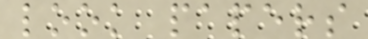look papers
